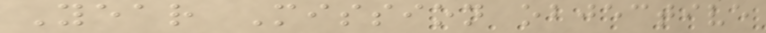Year Mission objective
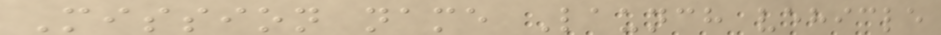Mission name Launch vehicle
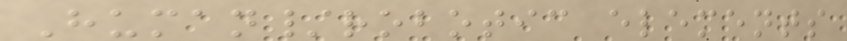Human/robotic elements
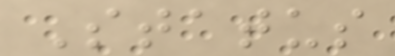Status
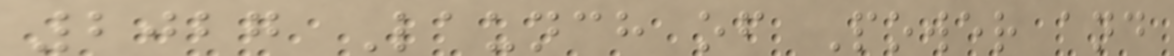2027 Launch of Power and
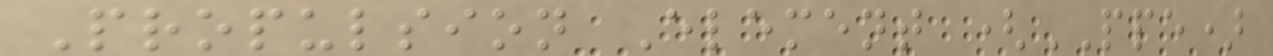Propulsion Element (PPE)
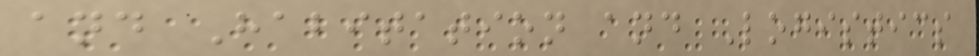and Habitation and Logistics
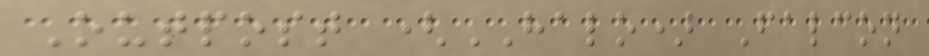Outpost (HALO) Falcon
